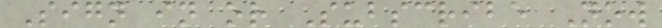Sign in or Subscribe Now
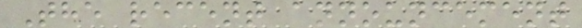The recent announcement
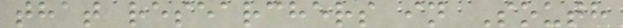that researchers in South
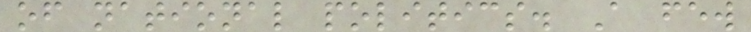of national politics. A few
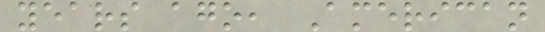years ago, American
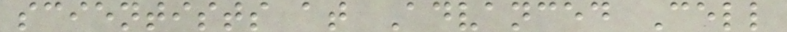scientists at Advanced Cell
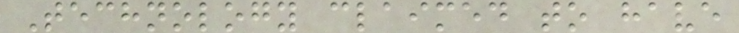Technology claimed to have
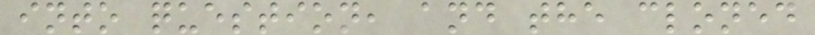into question, and the cloned
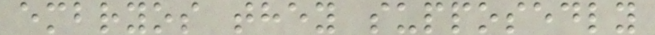embryos they supposedly
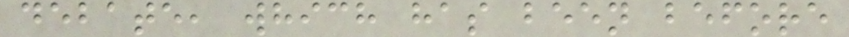debate, which has been before
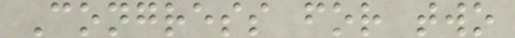Congress for two
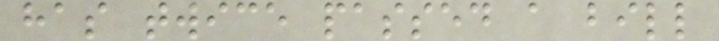has twice passed a bill
